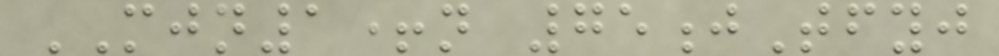MJN1+n 75jTfyj
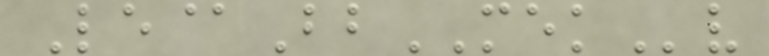Le@BbMEKv
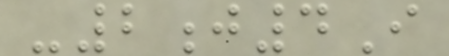-2j4I
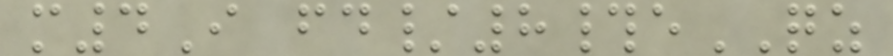m4I fd/8#eQZ
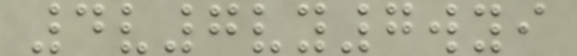4v7vy7wyi
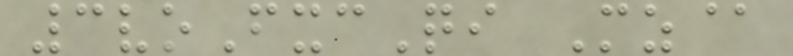3voFxcQi Mz@
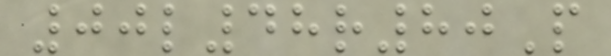00l48r80P
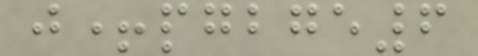j+pgbge6
